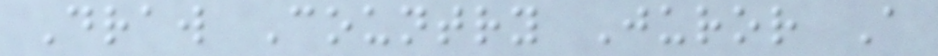Draw Country Juror A
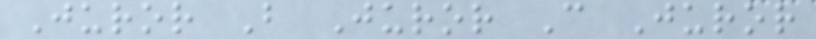Juror B Juror C Juror
